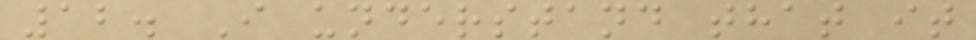12. I understand that it
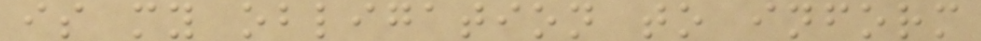is my obligation to inform
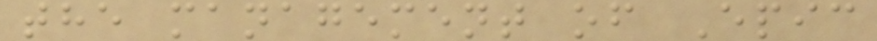the management of Epic
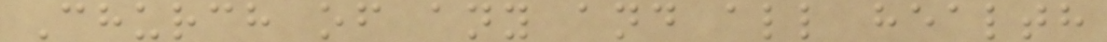Church of any and all health
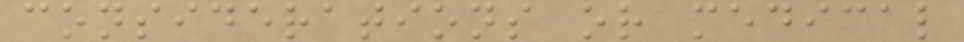considerations or medical
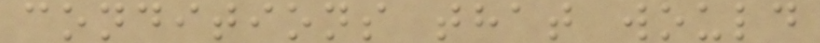conditions that would
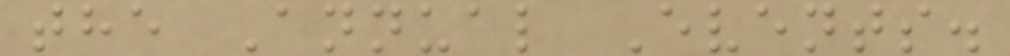the Annual Events.
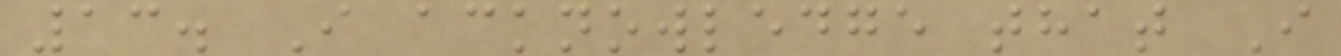13. I acknowledge that I
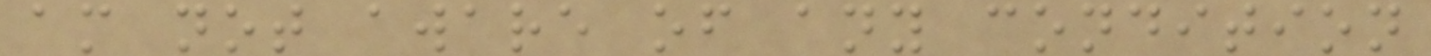am not aware of any condition
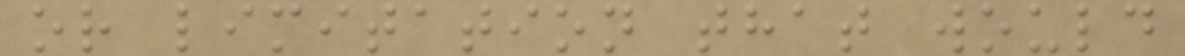or limitation that would
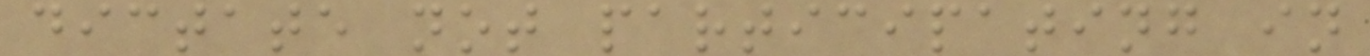dictate not participating in
